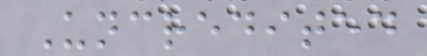Uncredited
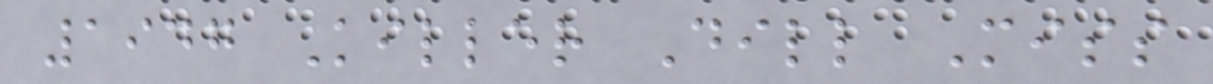1947 Killer Dill Miss
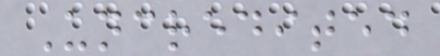Uncredited
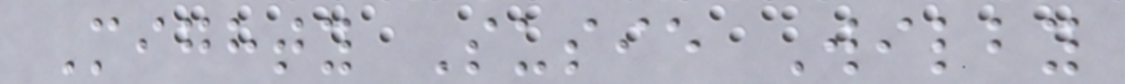Mighty Susie Wilby
